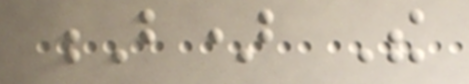B) The
